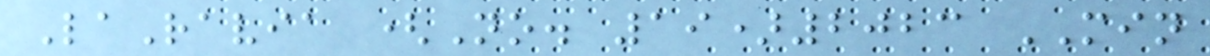LaRavia (No. 19)2023 MIN
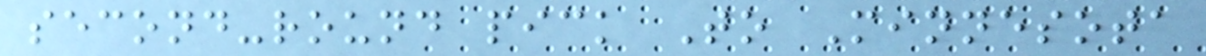second-round pick To Minnesota
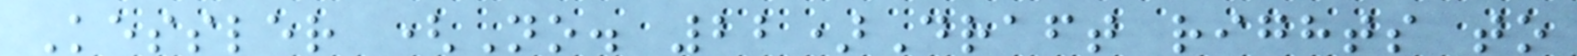Kessler (No. 22)Draft rights to
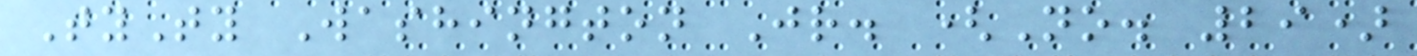TyTy Washington Jr. (No. 29)
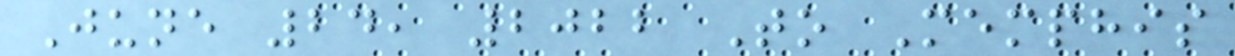June 24, 2022 To Memphis
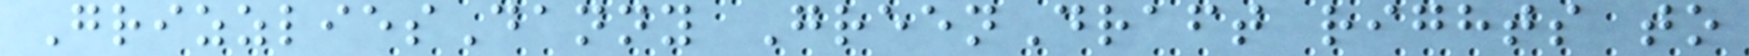GrizzliesDanny GreenDraft rights to
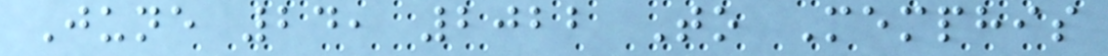June 24, 2022 To Memphis
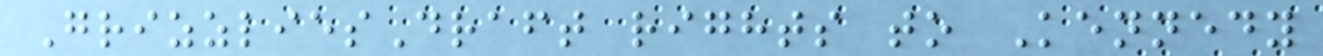GrizzliesDraft rights to Kennedy
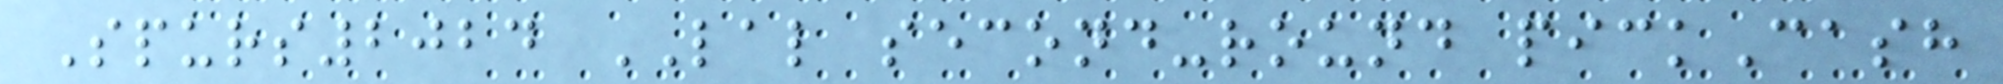Spurs2024 LAL second-round pickCash
